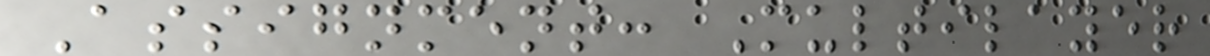Assignment: Multilayer
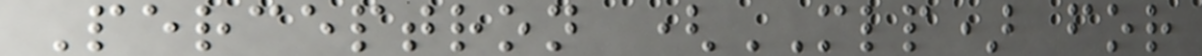Perceptron (MLP) for
